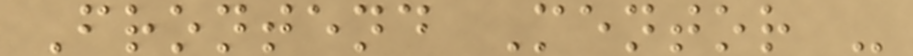Frontend Mentor -
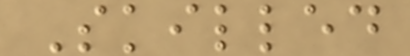Skilled
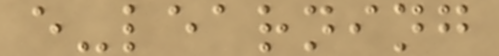e-learning
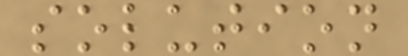solution
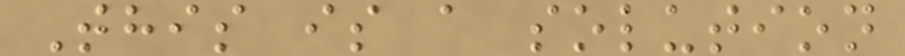This is a solution
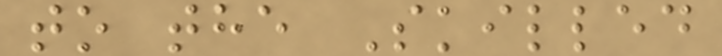to the Skilled
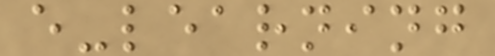e-learning
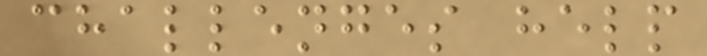challenges help
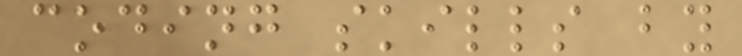coding skills by
